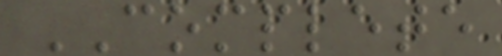COMPLETE
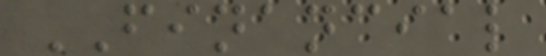FINANCIAL
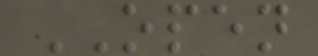OPEN
